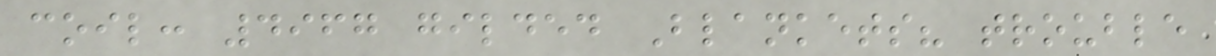coil: 4967 gilded Blankets? trouble
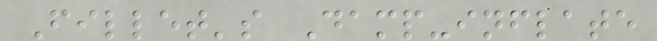Fillet's Damp-inflate
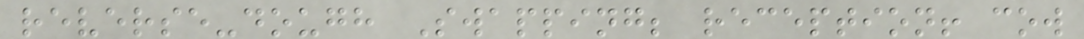reverse-dough Swapping; reception! cow
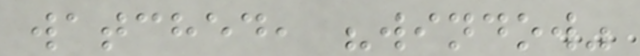watched, "window"
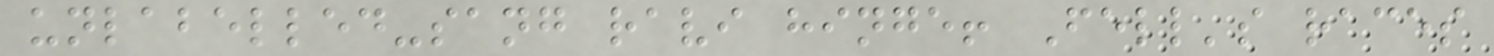unlabelled-sang ravi hinge! Fell's races
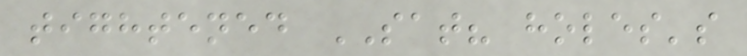tightened SAT? holes's
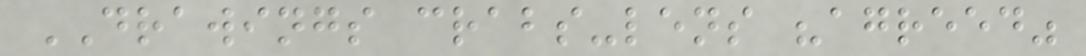DRAWINGS crabs-lens "agreed"
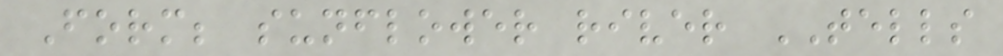Form; sunflower river TELLS
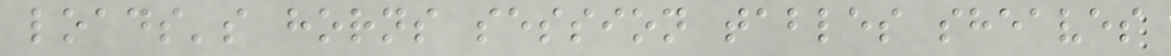loads's horns session tables sheaves
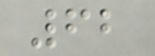62
